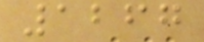1267
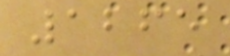1265
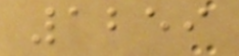1259
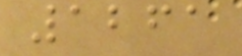1261
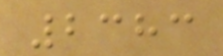2383
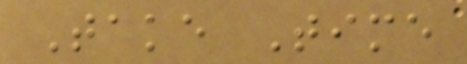Take Time
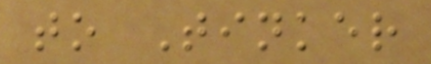to Tinker
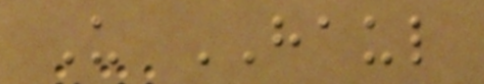U HAUL
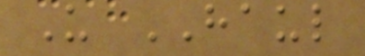U HAUL
